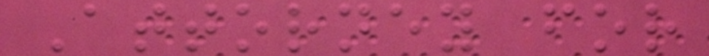Attorney for
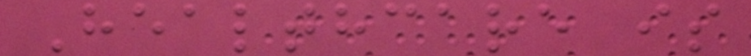Healthcare is
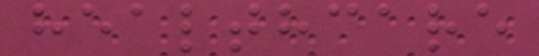healthcare
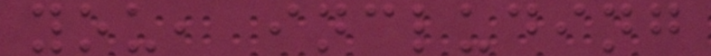you, including
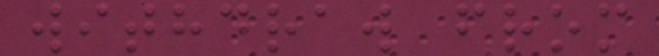withdraw from
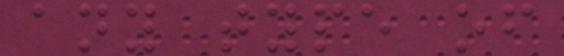any type of
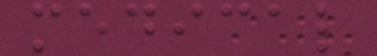medical
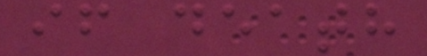if death
